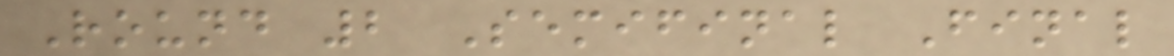Round 2 Semifinal Final
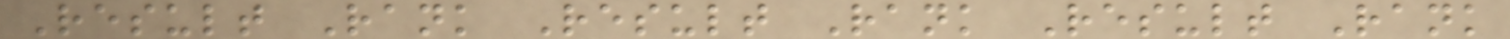Result Rank Result Rank Result Rank
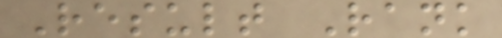Result Rank
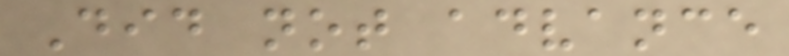Did not advance
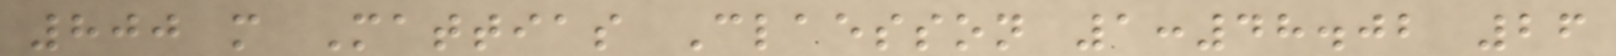800 m Mattias Claesson 1:48.02 26
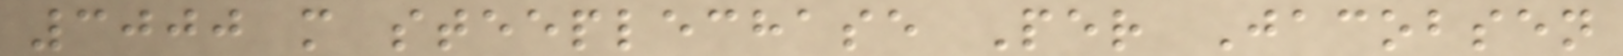3000 m steeplechase Per Jacobsen
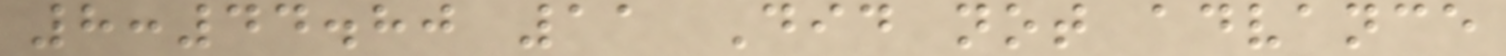8:44.80 11 Did not advance
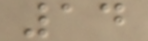14
